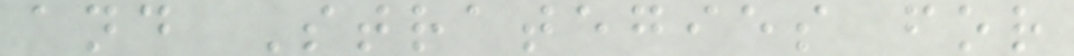and Strategies for
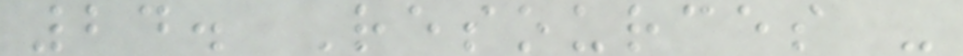24. Resources -
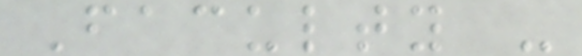Faculty -
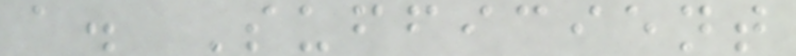a. Sufficient
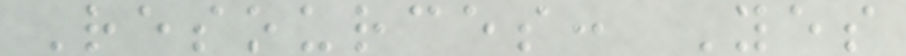Resources: Yes
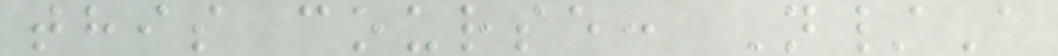this course: N/A
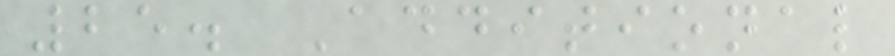25. Additional
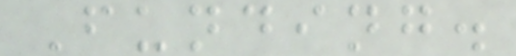Funding.
